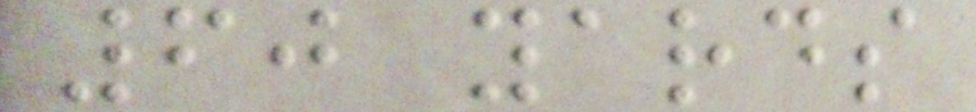60 yards
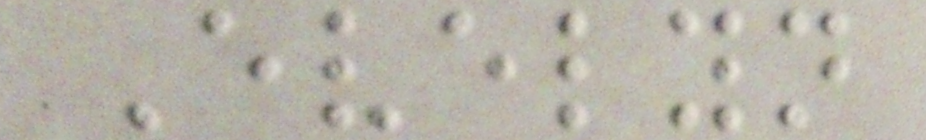Evelyn
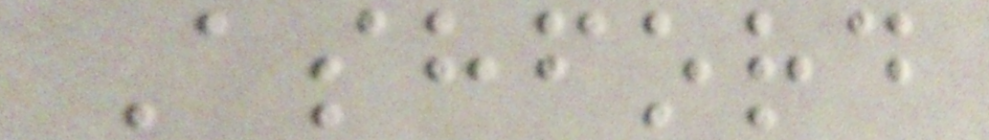Ashford
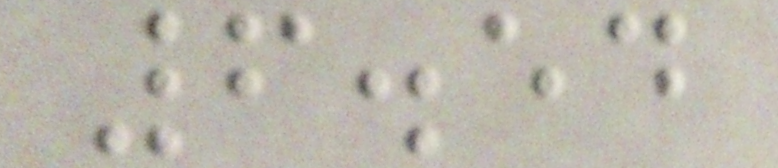6.54
